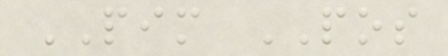PIM POS
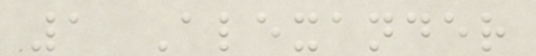1 Alexander
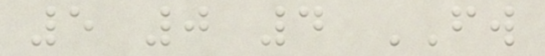5 0 4 FW
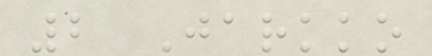2 Jarkko
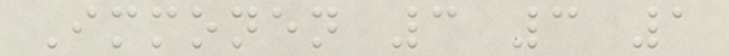Immonen 3 3 1
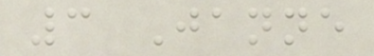3 Janne
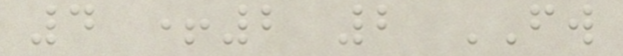4 +2 2 FW
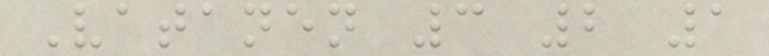Vatanen 3 2 1
